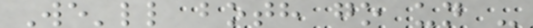We'll both go un -
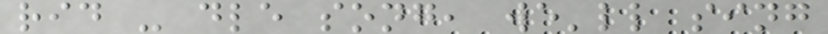rid - dle song, we'll sing
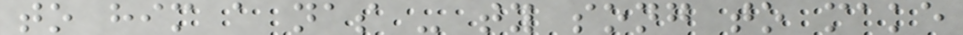to him a nas - ty song to make
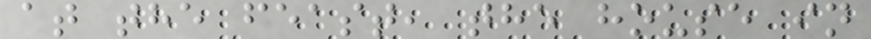at the feast, the house in
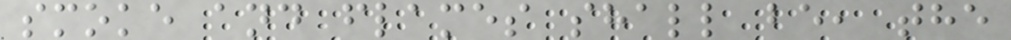smoke and flames shall be, the
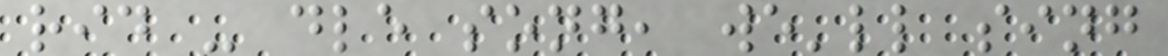rid - dle song, we'll sing
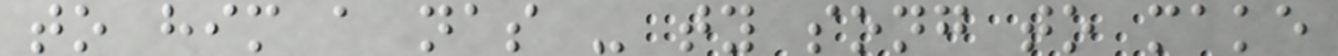to him a nas - ty song to make
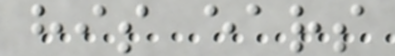his ears
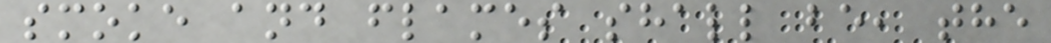smoke and flames shall be, the
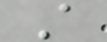A
